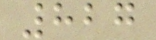827
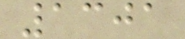1301
